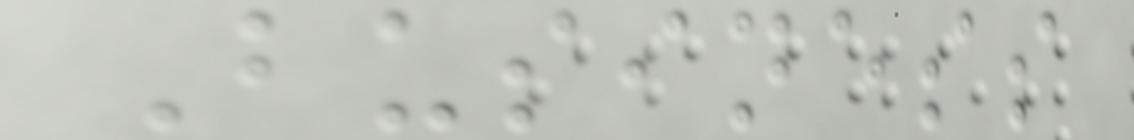Business
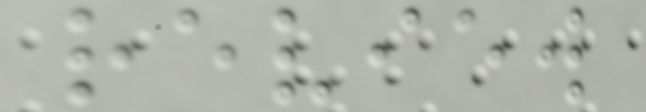review
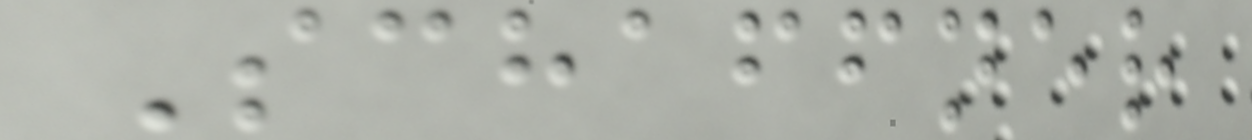Schaffner
